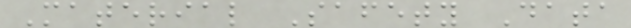Material Safety Data
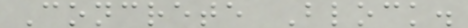Concrete Block.
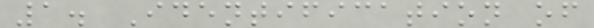1. Identification of
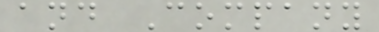and Company
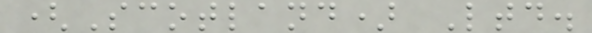(Scotland) Ltd.
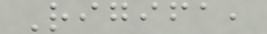Rigifa,
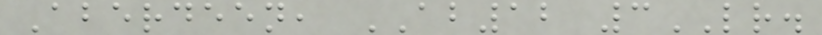Aberdeen, AB12 3LR.
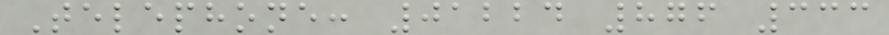Telephone: 01224 876 333
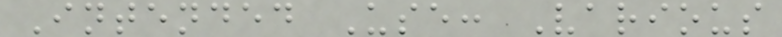Intended Use: Various
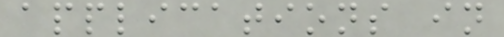applications in
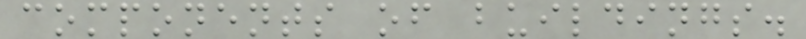components of buildings.
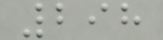298
